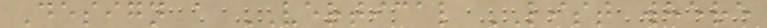Design a VERTICAL LIST where
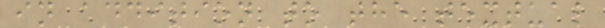in addition to the textual
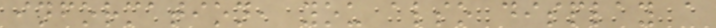information, you also display a
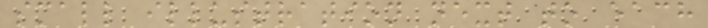small illustration next to each
